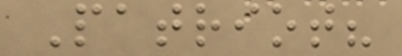Patriot?
